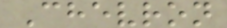Chevron
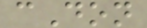cDon
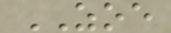ZOE
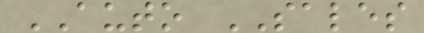AUTO SALES
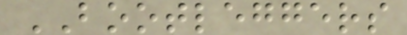BOOTLEGGERS
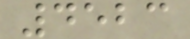4523
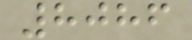8086
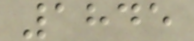1845
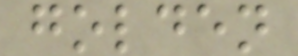golden
